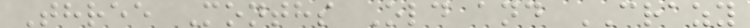Three Months Old and CRAZY
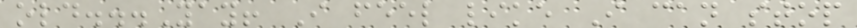old...Yay! I feel like I can stop
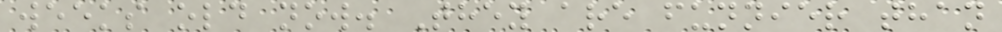weeks old now. They are funnier than
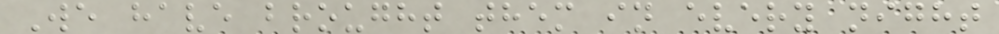We have brought them in every night
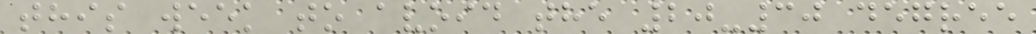this week to avoid the 20-30 degree
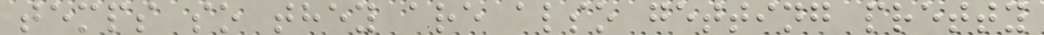temps so they are also getting pretty
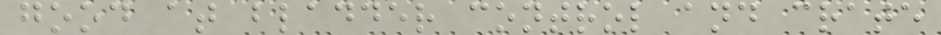good at bladder control and crate
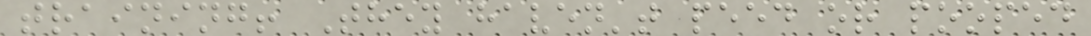training! They haven't peed or pooped
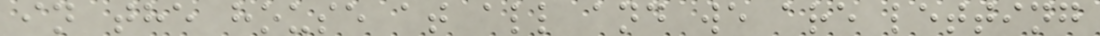in the house at all and we are letting
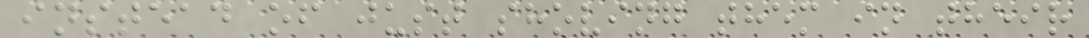instead of just shoving them in their
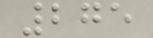275
